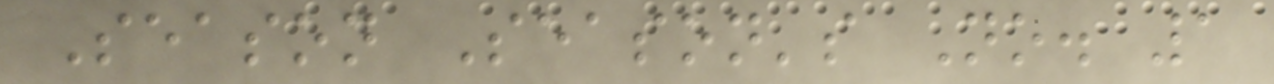Season Season's No. 1
